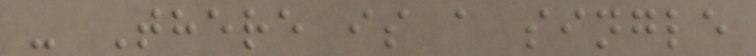- There is a single
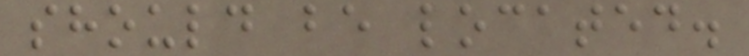should be located.
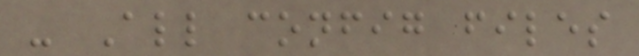- All config files
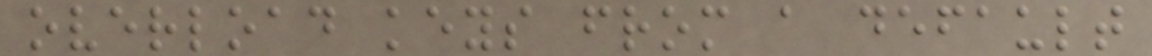overload keys from a default
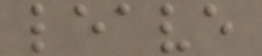leave
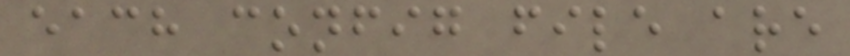each config file are
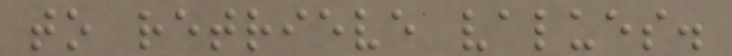to retrieve values.
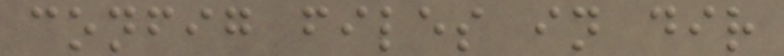config files in dir
